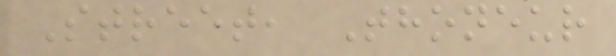Street, Thoneur
